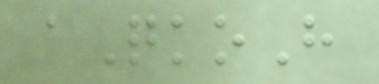aQkoH
